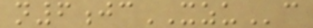n6jcXZUc
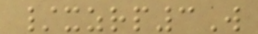/xzrp3W
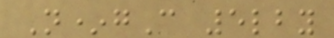N*gC 5lby
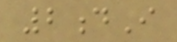2dI
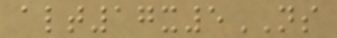alt17x5NS
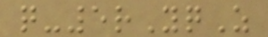q-5rYqZ
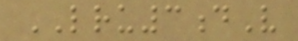LRU3dV
